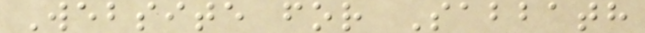Website for Sabbath
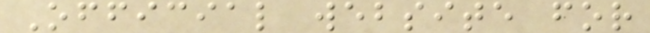Official website for
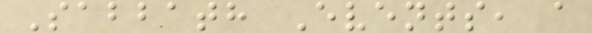Sabbath Events, a
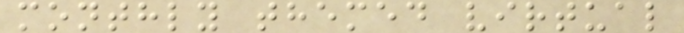monthly themed virtual
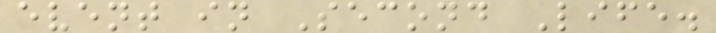event in Second Life.
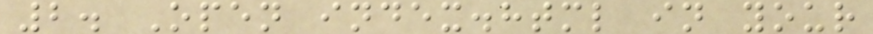2. Open index.html in your
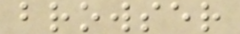browser
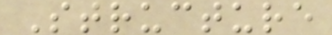Structure
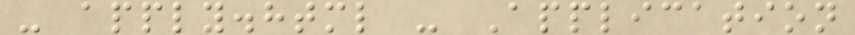- apply.html - Application
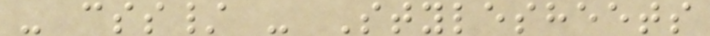- css/ - Stylesheets
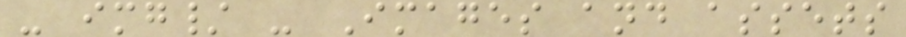- img/ - Images and assets
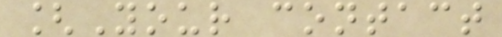[Your contact
